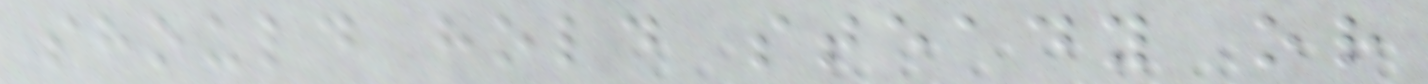should hold steady or
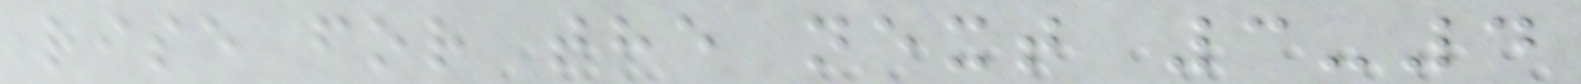rise for the next 3-4
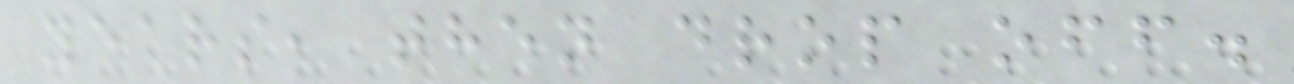years, then drop off.
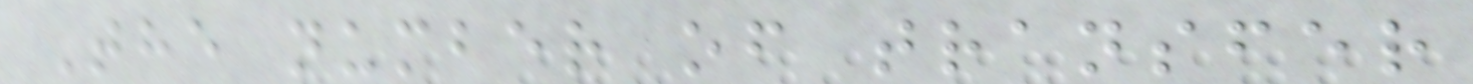The number of transfer
